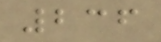236
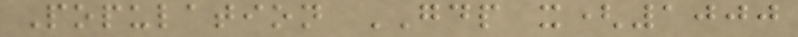Population GDP x(1000
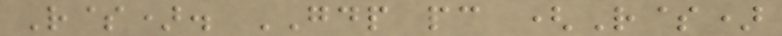R$). GDP pc (R$)
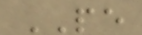PE
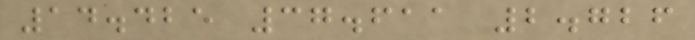14.425 37.611 2.726
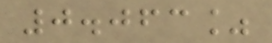0.063%
